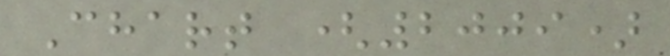Chart (2009)
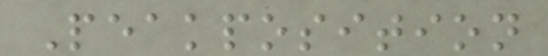Peakposition
